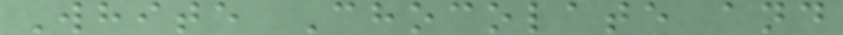White Chocolate and
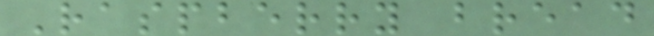Raspberry bread
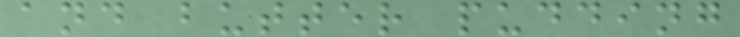and butter pudding
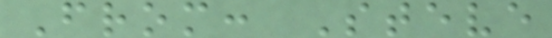From: Steve
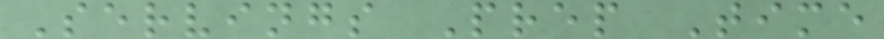Servings Prep Time
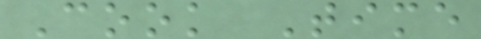Cook Time
